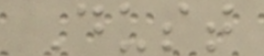Dust
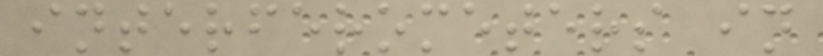interferometers in
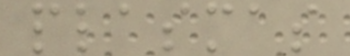plasmas
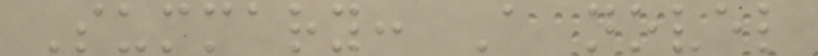Summary: A novel
